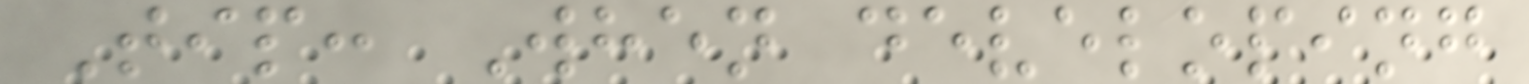Tip: When developing
